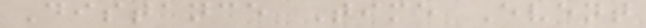Distance Time Event
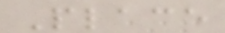Place
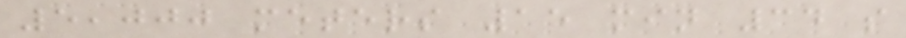5,000 meters 15 min 34 s
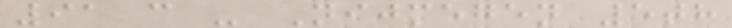91 c - Nijmegen 5th
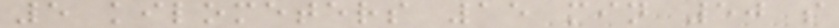5 kilometers 15 min 50 s
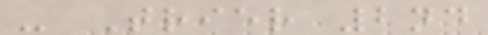- Trier 2nd
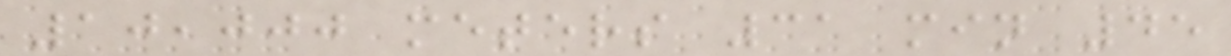10,000 meters 31 min 45
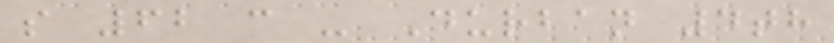s 62 c - Durban 4th
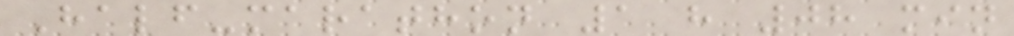Half-marathon 1 h 08 min
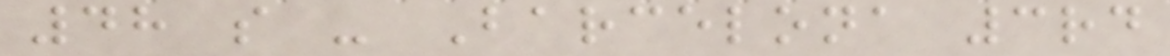48 s - Barcelona 3rd
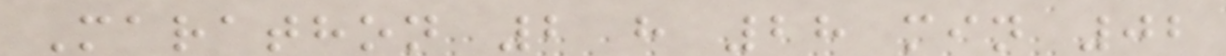Marathon 2 h 28 min 02
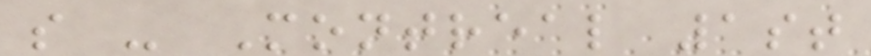s - Montreal 1st
